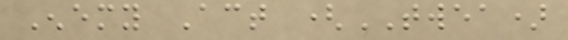Enemy Act (TWEA)
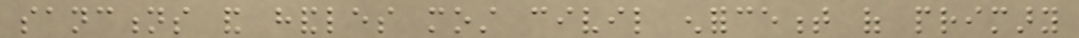sanctions and handles most civil enforcement of primary
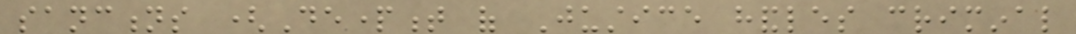sanctions (Department of Justice handles criminal
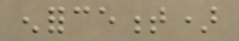enforcement)
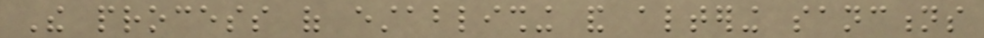The process of establishing and altering sanctions
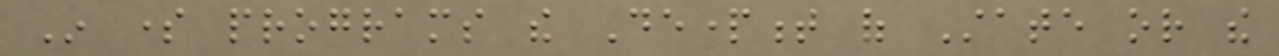In some programs the Department of State or the
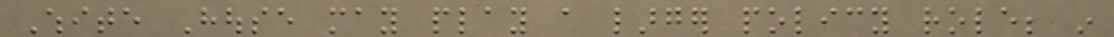White House may play a larger policy role; in
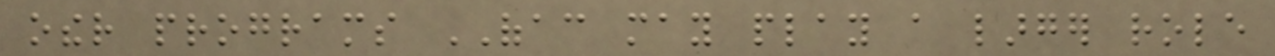other programs OFAC may play a larger role
